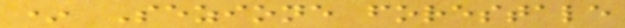* Sezione forestale
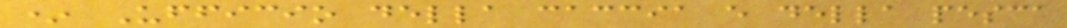* Ufficio della caccia e della pesca
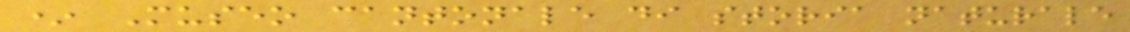* Museo cantonale di storia naturale
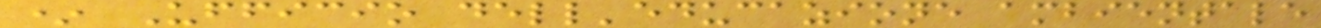* Ufficio dell'educazione ambientale
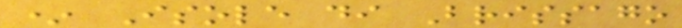* Isole di Brissago
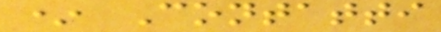* Contatti
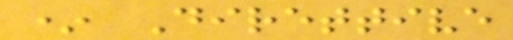* Direttive
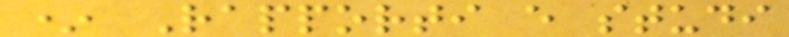* Rapporti e studi
